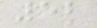52
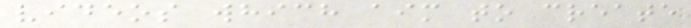videos which aim to create
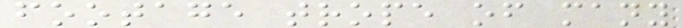footage trope of many
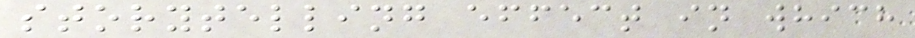storytelling effect in which
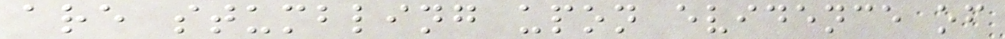are stumbling upon evidence of
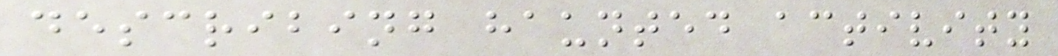describing haunted activity
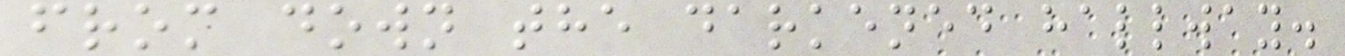from down the darkened hallway.
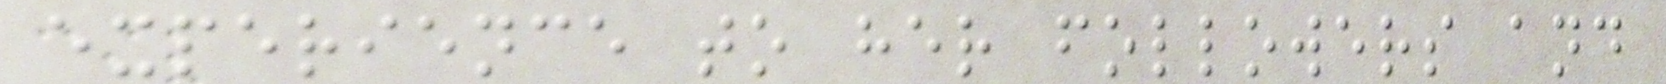experience to her followers and
